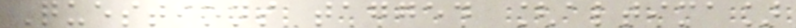Questions tagged [altima]
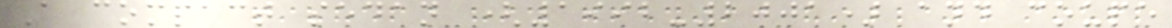A compact sedan (1992-2001) and coupe
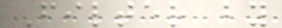Filter by
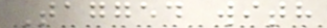Tagged with
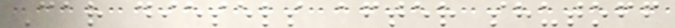Car diesels after shutoff
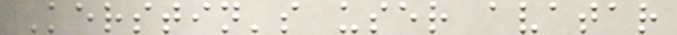Kerstin's user avatar
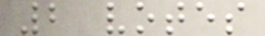2 votes
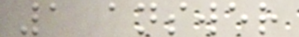1 answer
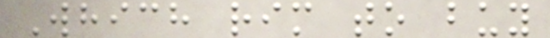Which rim to buy
